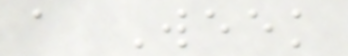a Week
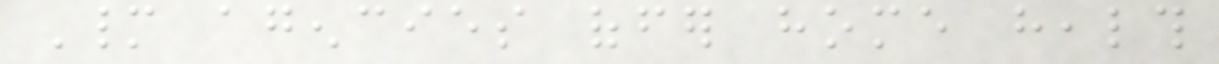Many agencies offer home health
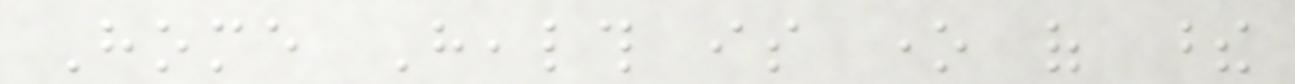Home Health is one of these
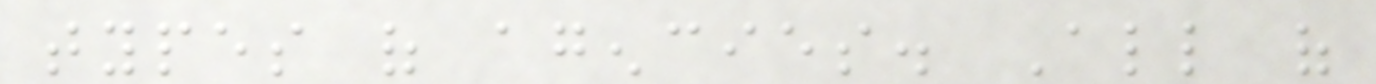types of agencies. All of
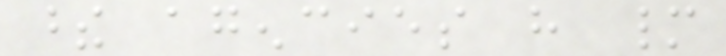these agencies have many
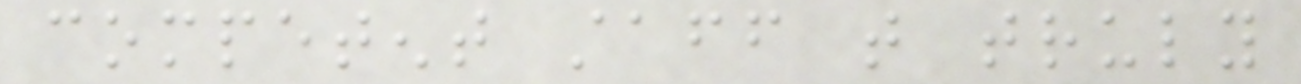competent staff that truly
